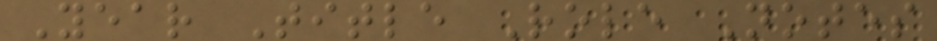Year Title Role Notes
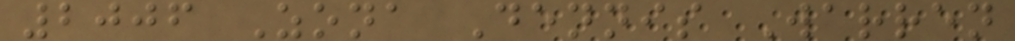2006 Zona Dennis Warren
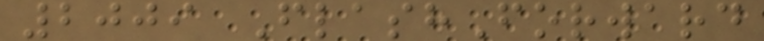2009 FlashForward
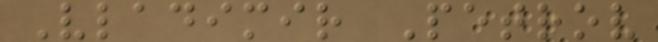Vladimir Petrov
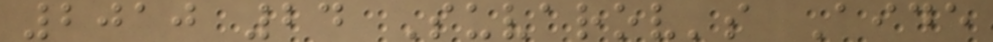2010 24 Suvarov's Aide
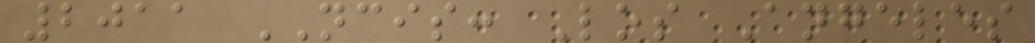2011 NCIS: Los Angeles
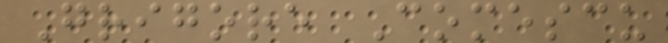Grigore Comescu
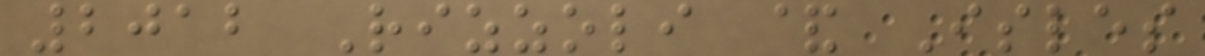2012 Rizzoli & Isles
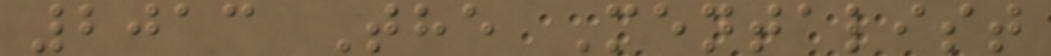2013 The Mentalist
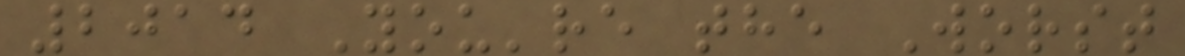2014 You're the Worst
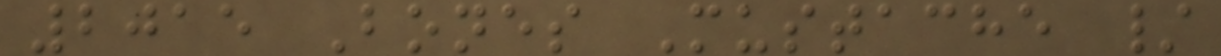2015 Bones Mustache /
